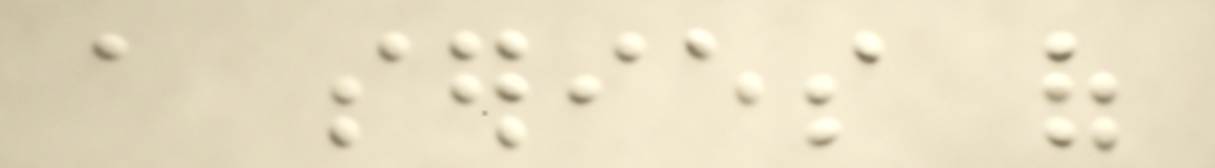a series of
